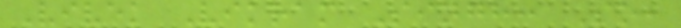Vivek Vikram Singh: So,
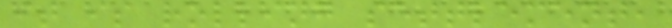it is rolling settlement,
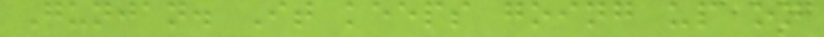Gunjan. It keeps going up on
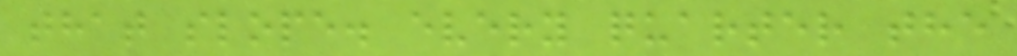that slope. every quarter the
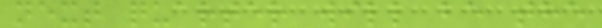next quarter will be the
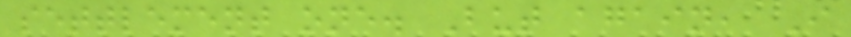settlement one. But again, I
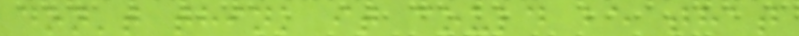don't think it could be that
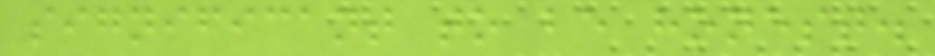significant to be honest.
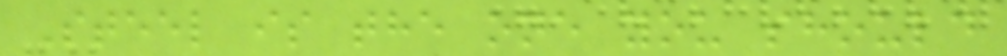Steel is the one you should
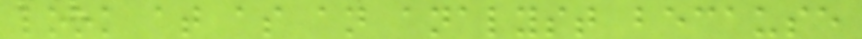look at as an analyst because
